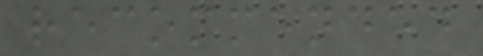recommended
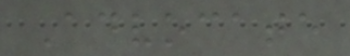Advocate
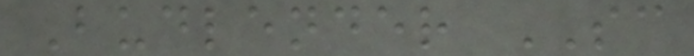Budlender SC
